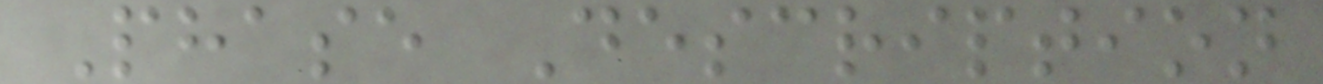Phase Description
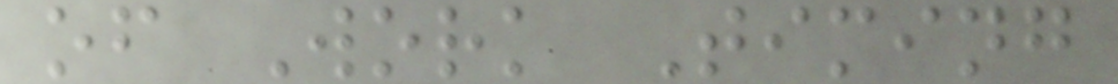of Work Timing
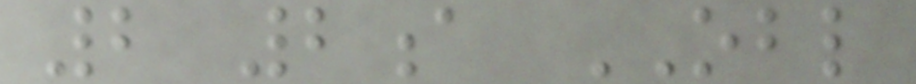2 2a OBL
